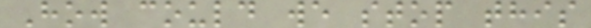How could we stop this
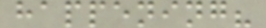happening?
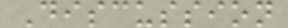Discussion
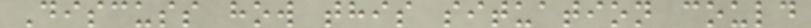Discuss how this situation could
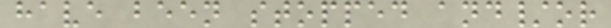have been stopped and/or
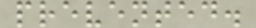prevented.
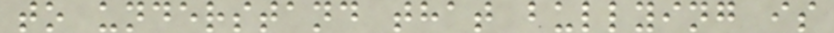to understand that bullying is
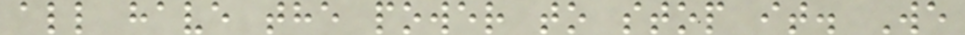all have the power to stop it. We
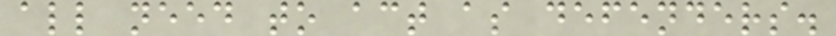all need to act as defenders.
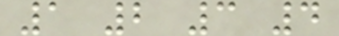1 2 3 4
